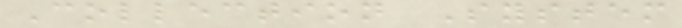Collection System
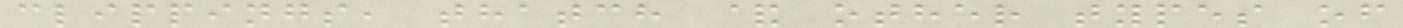clippings, thatch & other types of
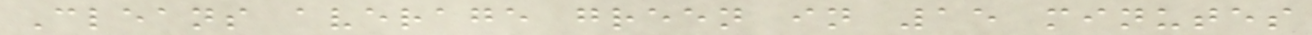Cleans average green in 15 minutes
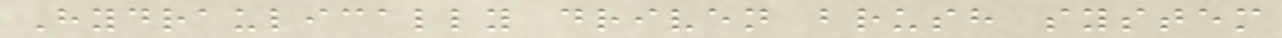Hydraulically driven brush system
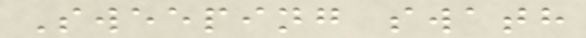Sweeping swath
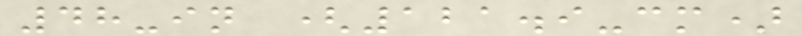48-in (121.9-cm)
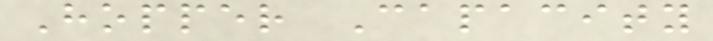Hopper Capacity
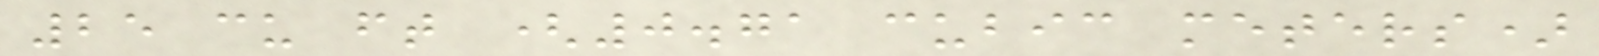25 cu ft (0.71 cubic meters)
